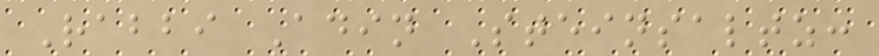Rabbi Adin Steinsaltz:
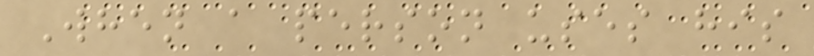When a person uses his
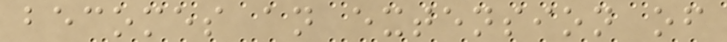becomes an extension of
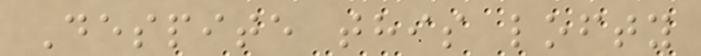Despite this lofty
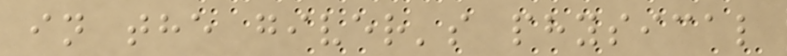in the giver's physical
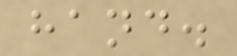hand.
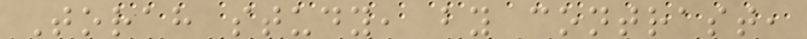Torah study, by contrast,
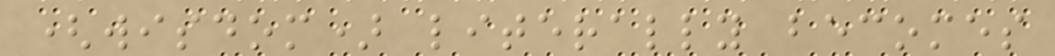(wisdom) literally becomes
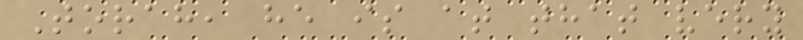Torah, he is at that very
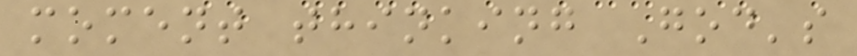moment thinking God's
